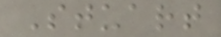Stuart
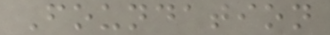Foundation
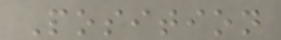Position
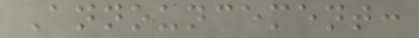Announcement:
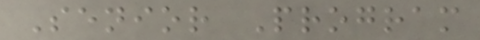Senior Program
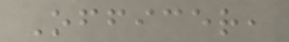Officer,
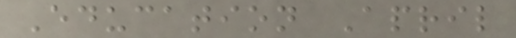Education April
